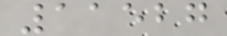11527
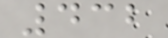432
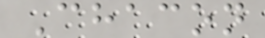Chacon
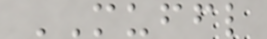MUFFL
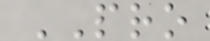PRO
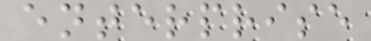enterprise
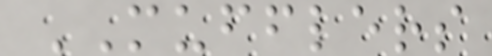MUFFLERS
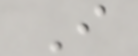I
